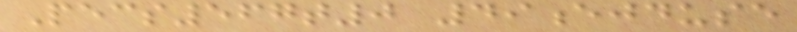Pecs567t0 49ejduse
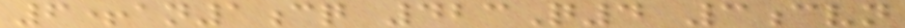6+an1cq 423Q4 3cvn
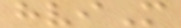hviM
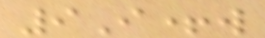9I+w
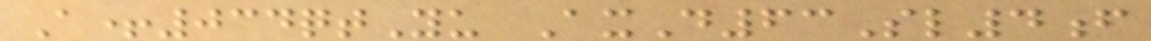A+034qtYu AxD63Sl4f
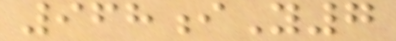968iY7
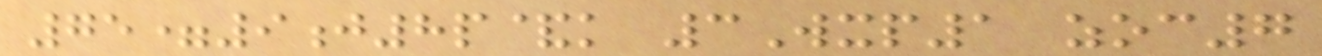75=9j8p&k 3Wxp1 zoc7
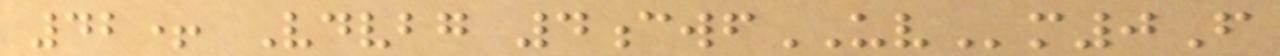42+ Vdvbg 4cwfUVm0F
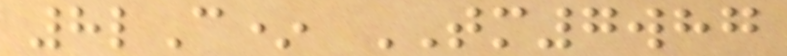8lC* TM7whg
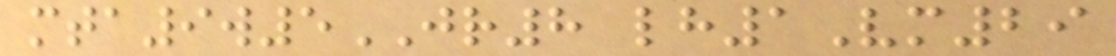mta9w5JR8 lh1Vm29
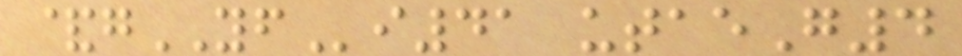&gYFi41 utaeG4
